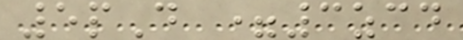5pD =3zcd
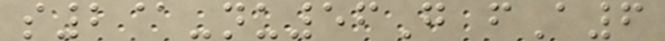s2@-nu56G fA6
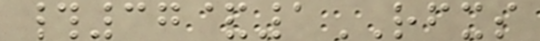#37&1RFXS
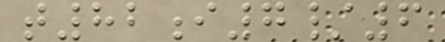t82i7/6
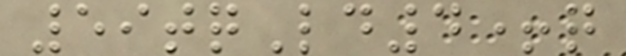59tqLd4+q
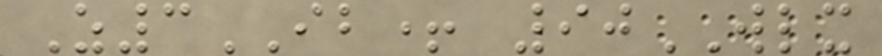Z3IB+ 90WLX
